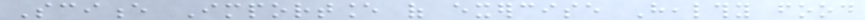Science Importance of exercise Healthy food
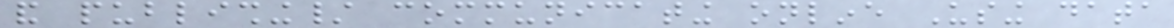and publishing/ communicating online Using data
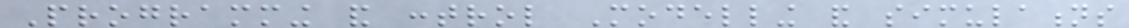Programming and control Modelling and simulations
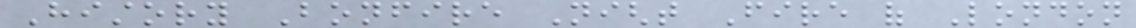History Bonfire Night Fire of London
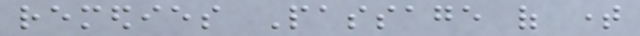remedies Passage of time
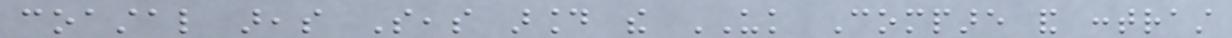coastal areas Seas around the UK Compare and contrast
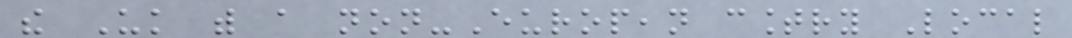the Uk with a non-European country Local
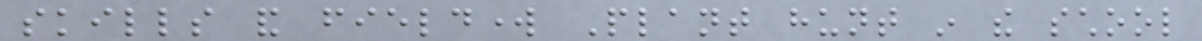skills and fieldwork Plant hunt in the school
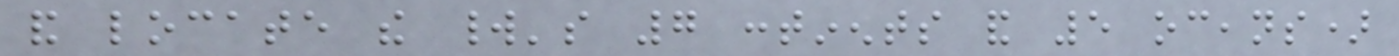and locate the world's 7 continents and 5 oceans)
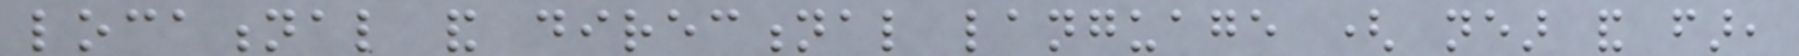locational and directional language ( near and far,
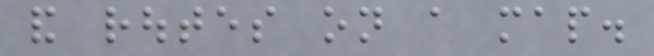and routes on a map.
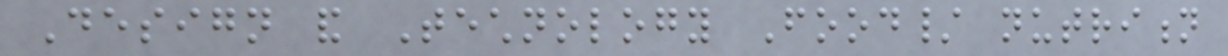Design and Technology Food/ nutrition
